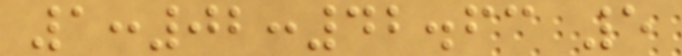1:02:42.63 5
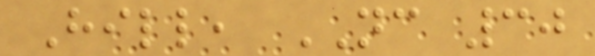Hill, NC 30
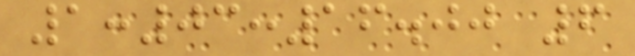1:03:16.00 6
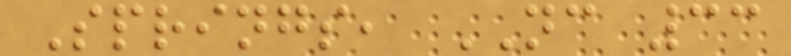Springs, NC 33
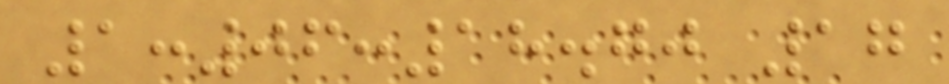1:06:18.70 17
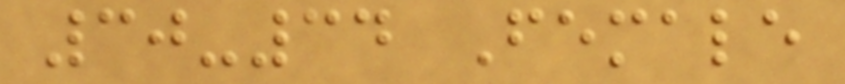30-34 Female
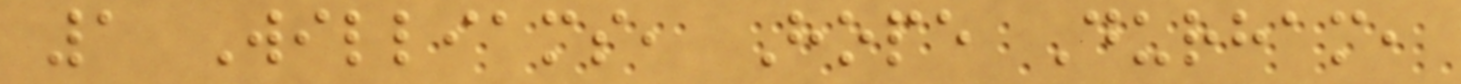1 Williams, Hope Durham,
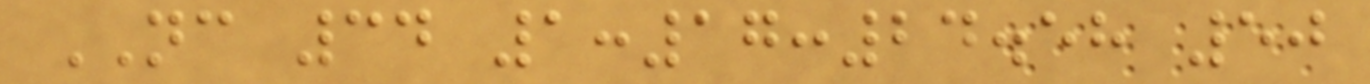NC 34 1:17:24.58 50
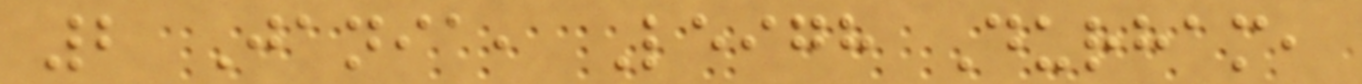2 Jania, Leigh Durham,
